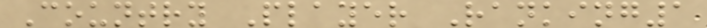Country Player Ranking1
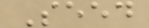Seed
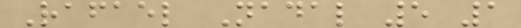Rafael Nadal 5 1
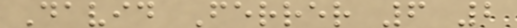David Ferrer 6 2
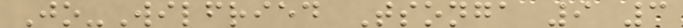Jo-Wilfried Tsonga 9 3
